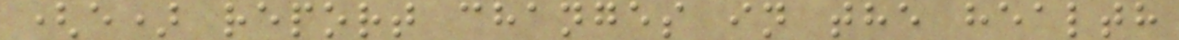(e) report changes in the health
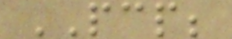PCP;
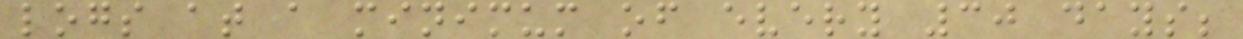logs at a minimum of every 30 days;
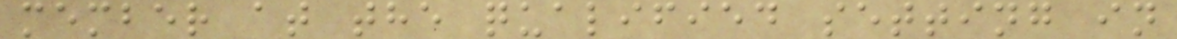member at the qualified setting in
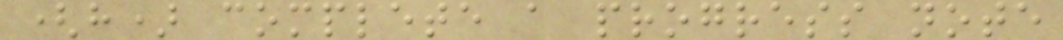(h) complete a progress note
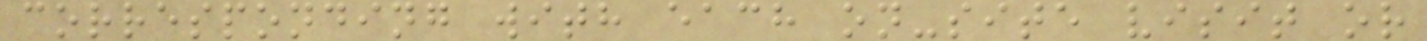corresponding with each on-site visit or
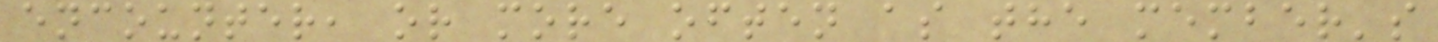encounter, or more often as the member's
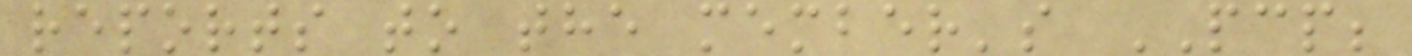reports to the member's PCP;
